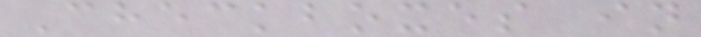Checkboxes in
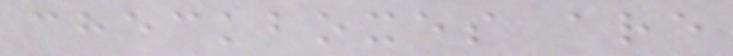checkboxes are
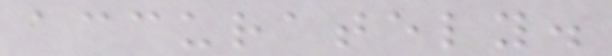accurately.
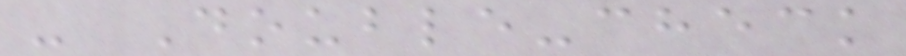- Double-check
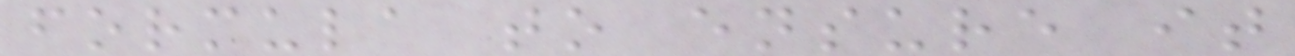formula to ensure it
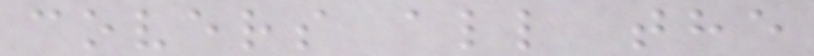covers all the
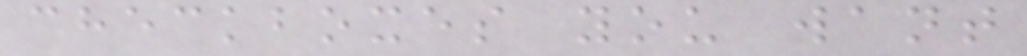checkboxes you want
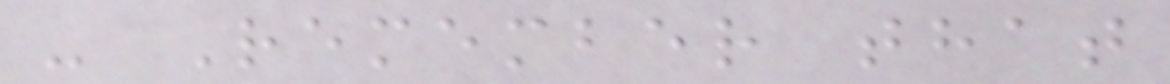- Remember that
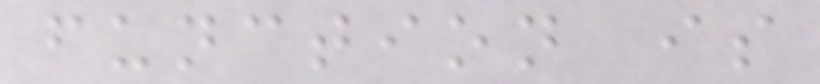function is
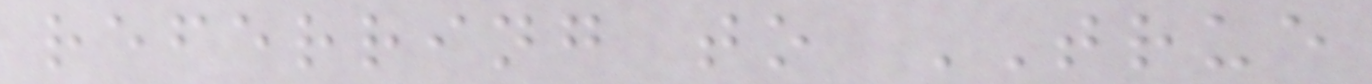referring to TRUE
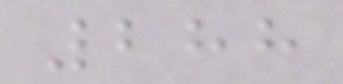288
